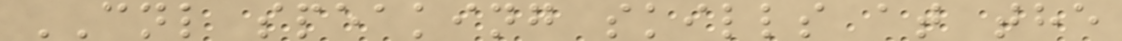CNL speaking skills at the
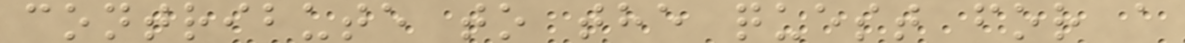contribute to the quest for a
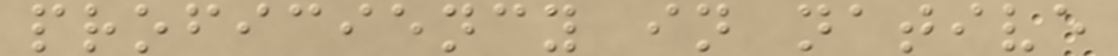proficiency in native
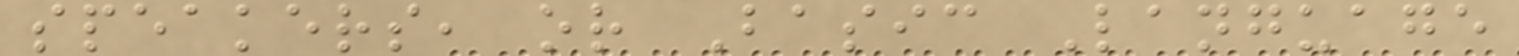speakers, or Basic Language
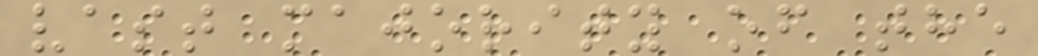vast majority of the
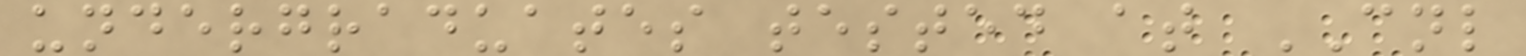undergraduates tested at CNL
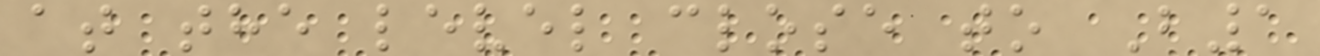at the level close to B1
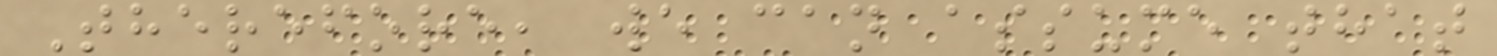Therefore, we can assume that
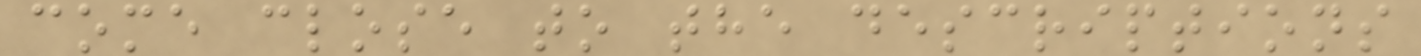come close to the descriptions
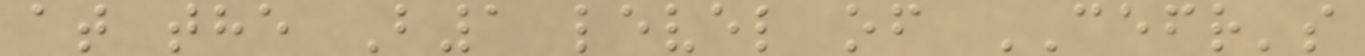at the B1 level of CEFR's
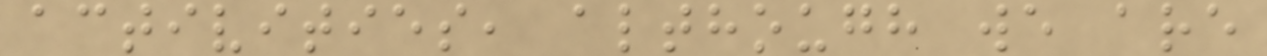activities, although we are
